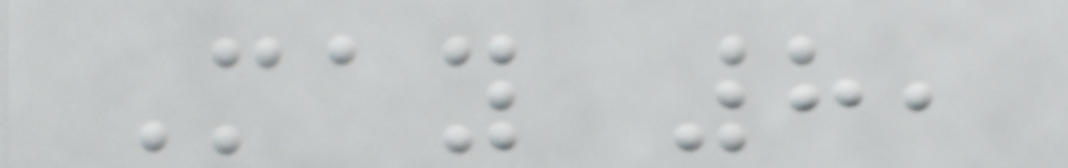May 8,
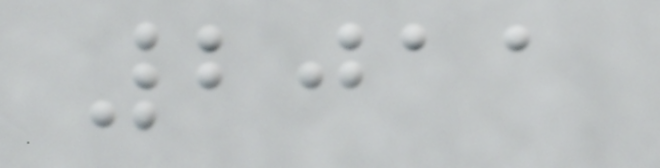2011
